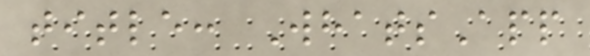title: WhatsApp
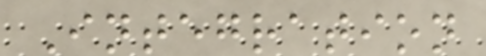Integration
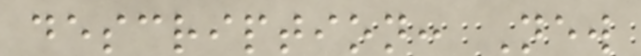description: New
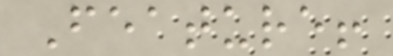Feature!
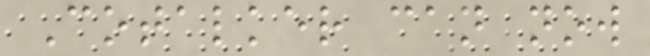Cotalker can now
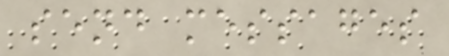send messages
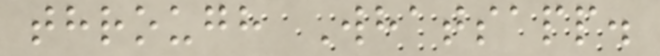through Whatsapp.
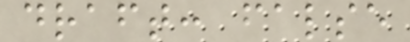draft: false
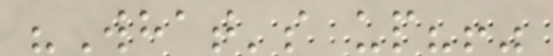"What's up?!"
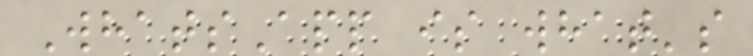WhatsApp is what's
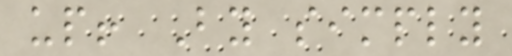up! By simply
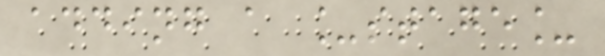adding a _stage_
